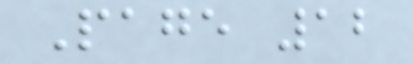Page 12
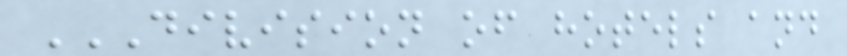DIVISION OF HOTELS AND
